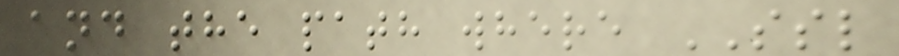and the path where SSL
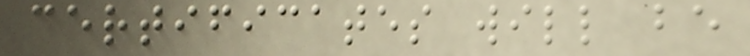certificates will be
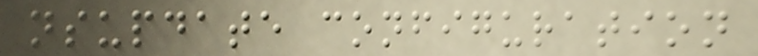nsupdate configuration
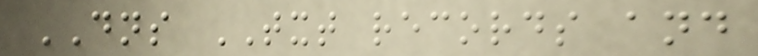DNS TXT records and
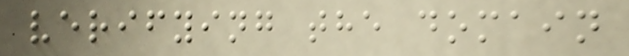verifying the domain
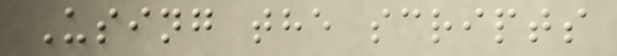Using the scripts
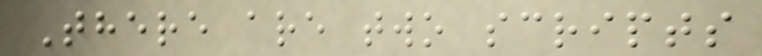There are two scripts
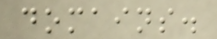domains.
